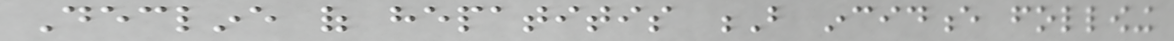Decline of hepatitis B incidence following
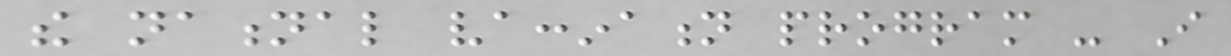the national vaccination program - I
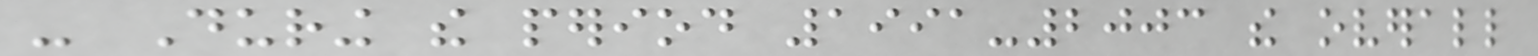- During the period 1991-2003 the overall
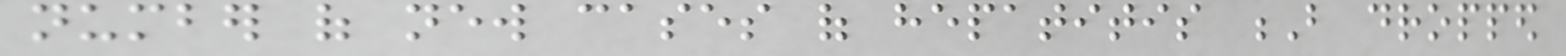number of new cases of hepatitis B dropped
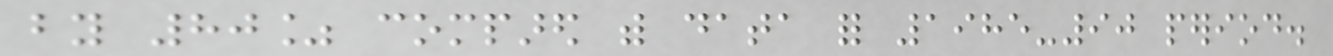by 80% compared with data for 1985-90 period.
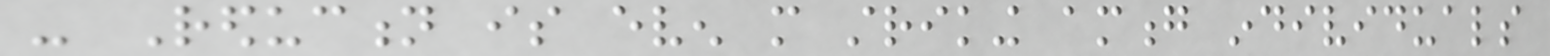- Reduction is even more striking among individuals
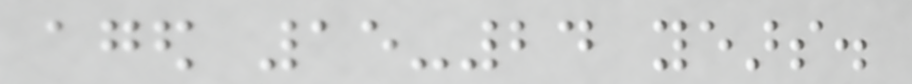aged 15-24 years.
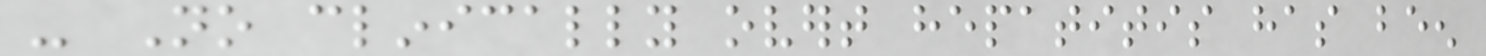- No clinically overt hepatitis has been
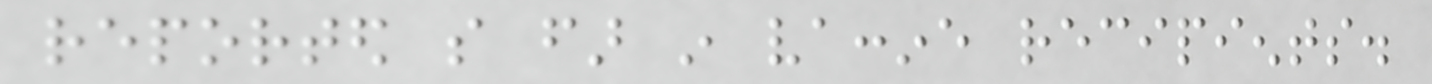reported so far in vaccine recipients.
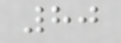80
